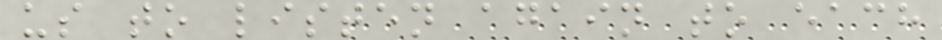us to listen again to each
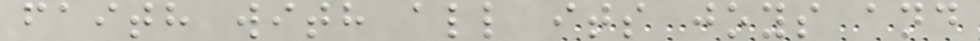faith with all its joys and
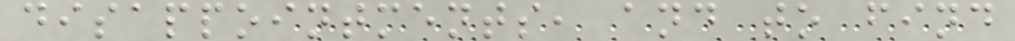disappointments, and to find
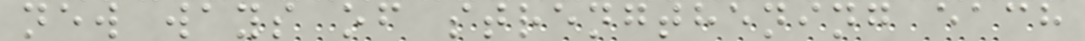new ways of strengthening each
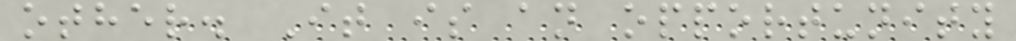other. It is an opportunity
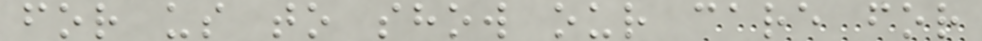for us to show our care for
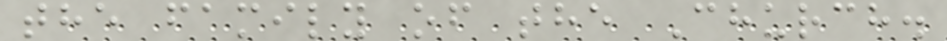the family of the Church.
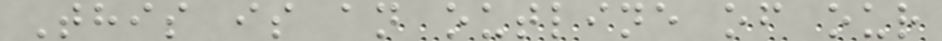This is an outline of our
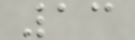13
